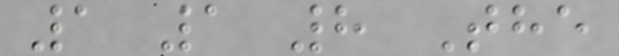1 1 8 The
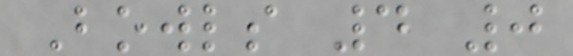Bowls 4 0
